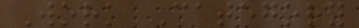Work Category
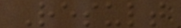Result
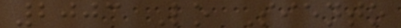2003 Lo Siento
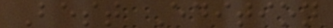Best Edition
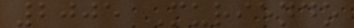2005 Muriendo
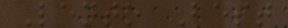Lento Best
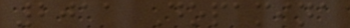2011 Dopamina
